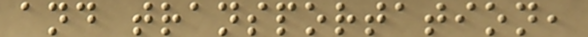and transportation,
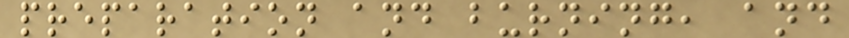preparation and burning, and
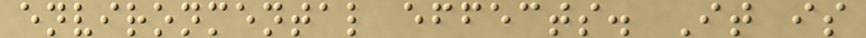environmental effects. It is
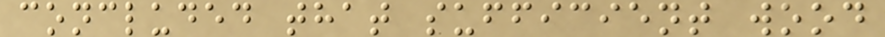concluded that sufficient wood
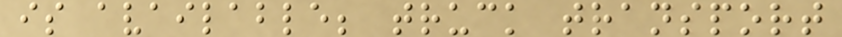is available; truck transport
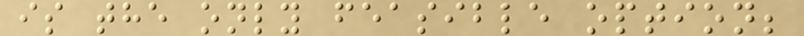is the only feasible option;
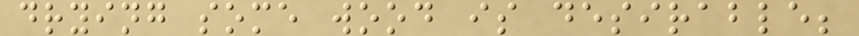drying some wood is desirable;
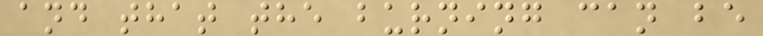and that the burning can be
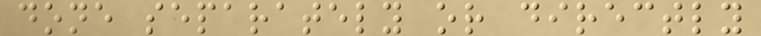done separately or directly
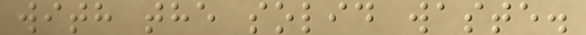with the solid waste.
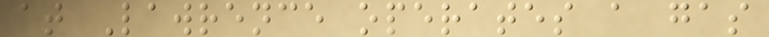at Lawrence operates a gas
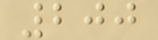200
